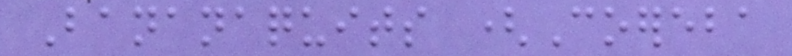Bananaquits (Coereba
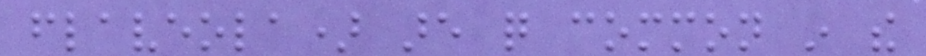flaveola) are quite common in the
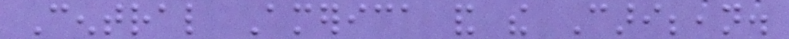Central America and the Caribbean.
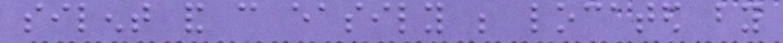silent and can easily be located by
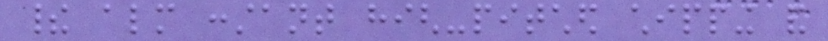their almost constant high-pitched chipping and
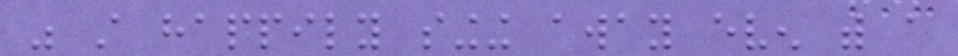was still happily singing away even with a
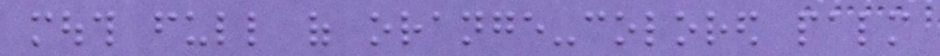mouth full of orange-colored palm
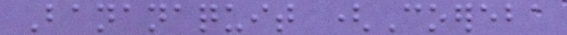Bananaquit (Coereba
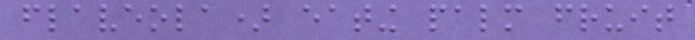flaveola) eating palm fruit
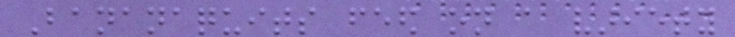Bananaquits feed on a variety
